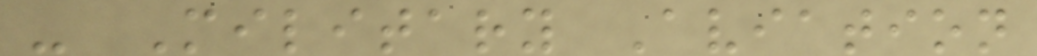- Military Aviation
